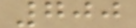700
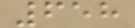658
